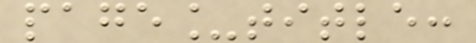page_title:
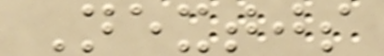Nextjs
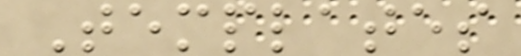Templates
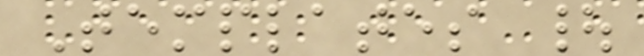Templates |
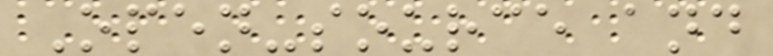Open-source and
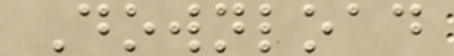Download
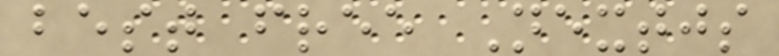best free Nextjs
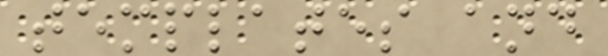templates and
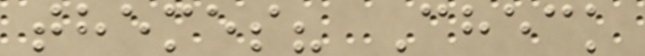themes? Check
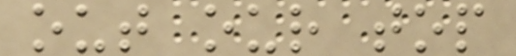out our top
